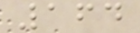164
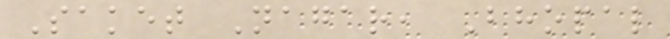Saket Nagar, Bhopal
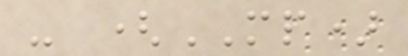- (MP)
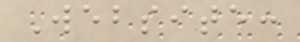Website:
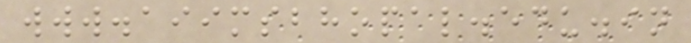www.aiimsbhopal.edu.in
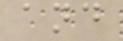and
